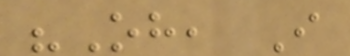"Oh, I
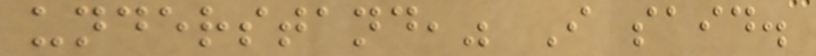understand," I said.
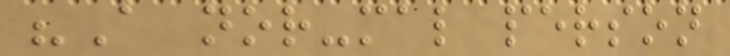"A nor-mal person
